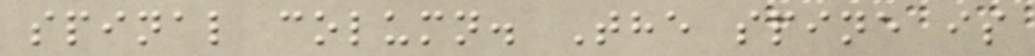spinal column. The spine is
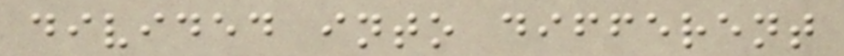divided into different
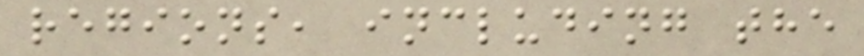regions, including the
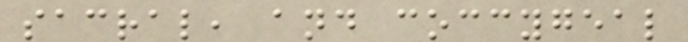sacral, and coccygeal
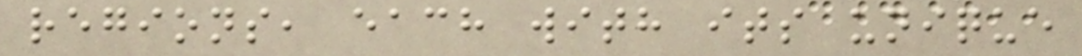regions, each with its unique
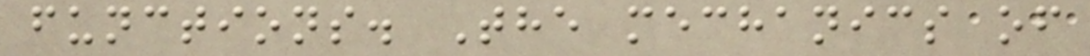functions. The mechanics of
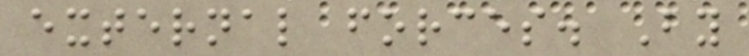external forces. By
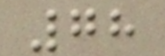78
